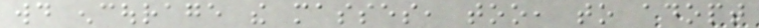would encourage the masses, too, to adopt
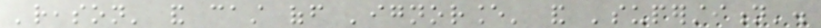'reason' and cast off 'ignorance' and 'superstition'.
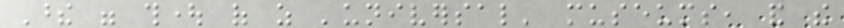These were thought of as 'universal' museums, and the
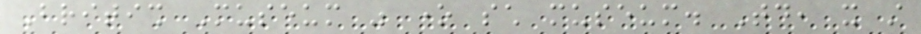British Museum was one such museum. Today, it still
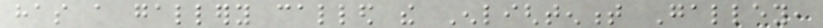has a gallery called the Enlightenment Galley,
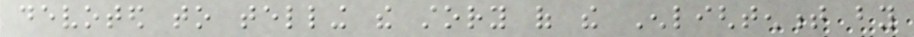devoted to telling the story of the Enlightenment by
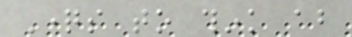Questions to think about
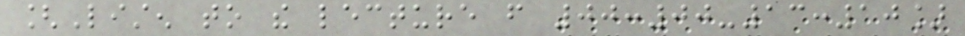[Listen to the lecture from 00:00-13:10]
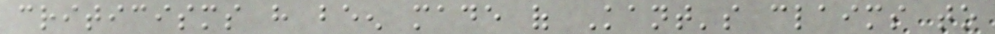criticisms have been made of Kant's claims to
